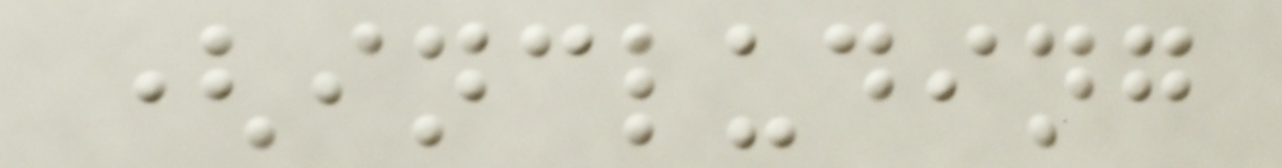(including
